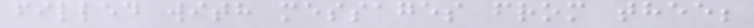filled with messages from thee;
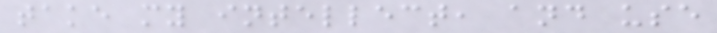take my intellect, and use
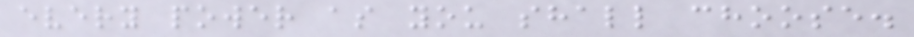every power as you shall choose.
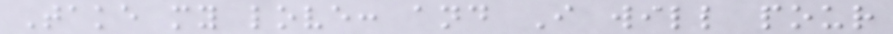Take my love: and I will pour
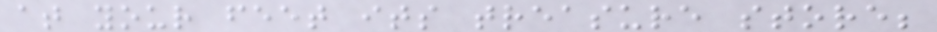at your feet its treasure store;
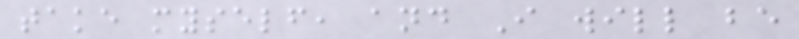take myself, and I will be
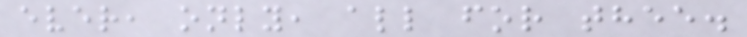ever, only, all for thee.
